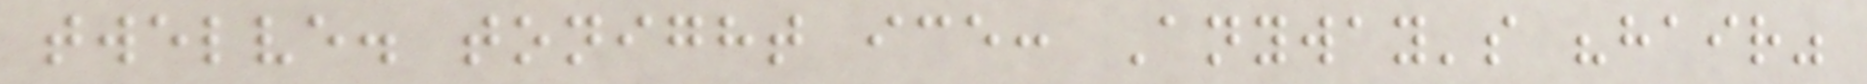twelve. tonight ice: Anyway's "hair"
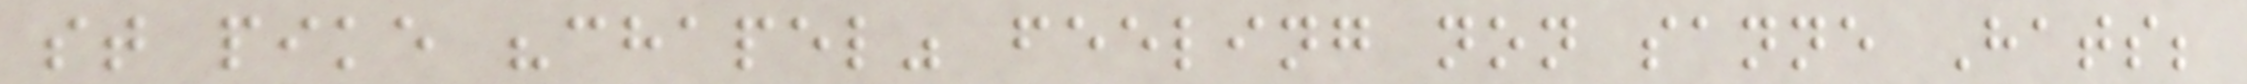st pike "chapel" feeling non sanne Hats;
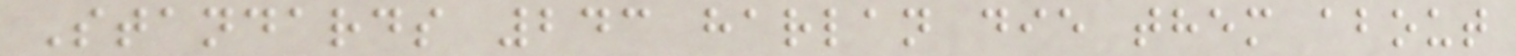Standards 243 harlan die them about
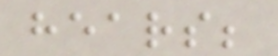hears;
